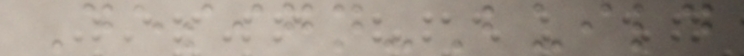Design-Build
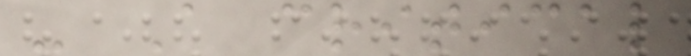- A critical
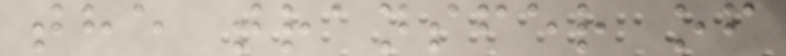the transfer of
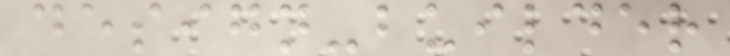design-builder
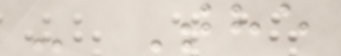- The
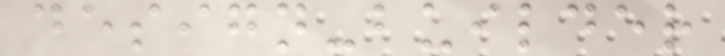design-builder
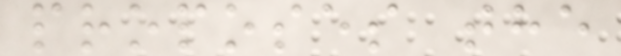proposes the
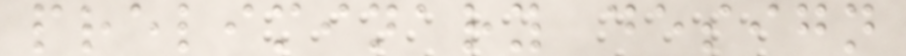preliminary design
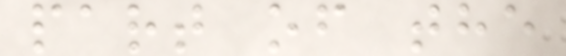part of the
